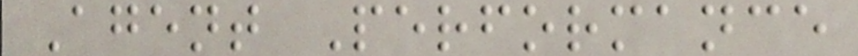Agent Performance
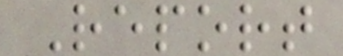Report
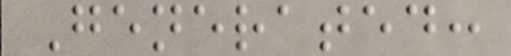Generated:
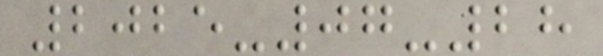2025-07-28
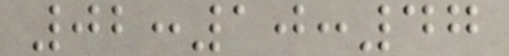02:10:47
